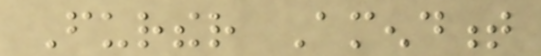Further Amendment
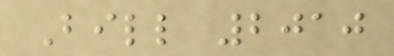Bill 2010
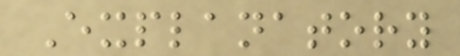Explanatory
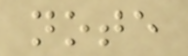note
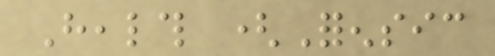Health (Forensic
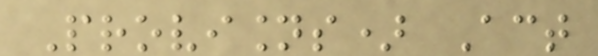Provisions) Act
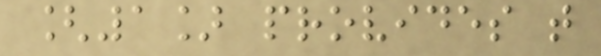[1] provides that
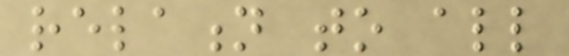relation to all
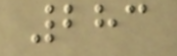283
